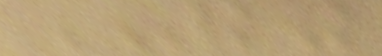ARKING
